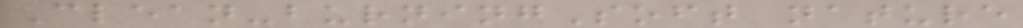Clean-burningSoft nature
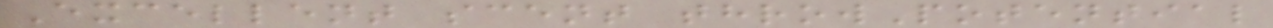Excellent scent throwPotential
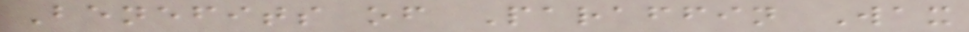Benefits of Paraffin Wax
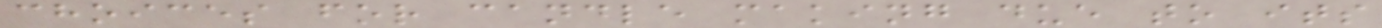choices for candle making due to its
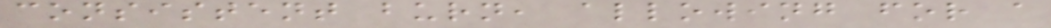consistent burn, allowing for a
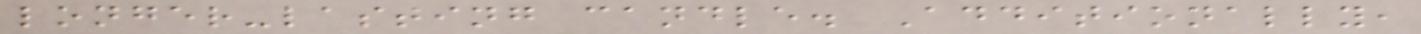longer-lasting candle. Additionally,
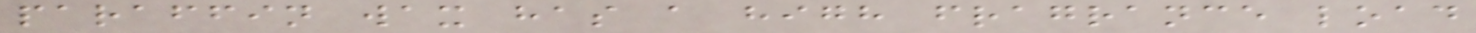paraffin wax has a high fragrance load
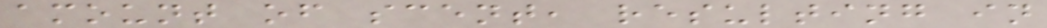amount of scent, resulting in
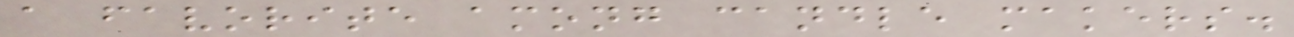a favorite among candle makers.
